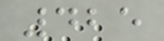425
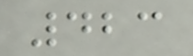423
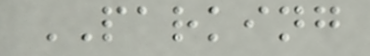PARKING
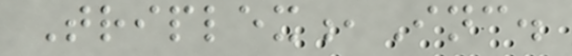Triplex,Inc.
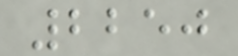2250
